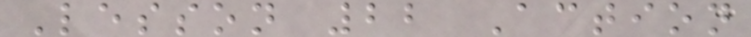Lesson 22 Action
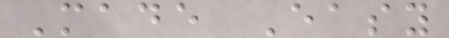Made Easy
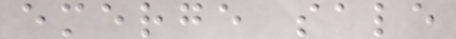emerge sale
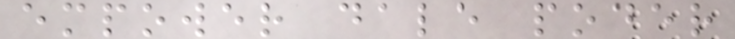empower dale poder
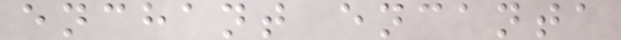enchant encanta
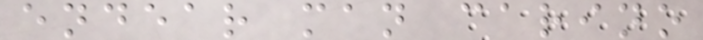endear man carino
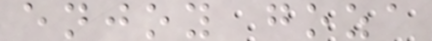enjoy goza
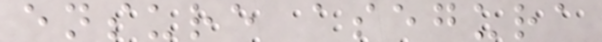ensure asegura
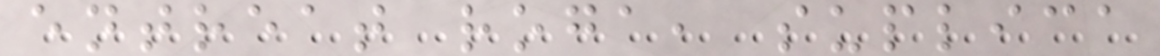entreat roga, suplica
